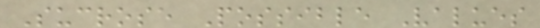Sucrose Possible Values
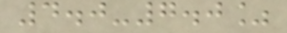4.0-7.0%
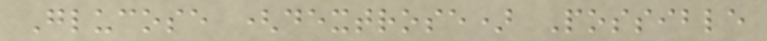Glucose (dextrose) Possible
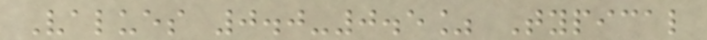Values 0.0-0.5% Typical
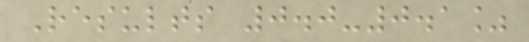Results 0.0-0.1%
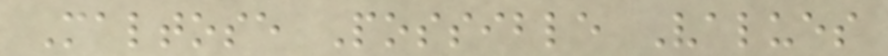Maltose Possible Values
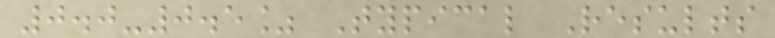0.0-0.5% Typical Results
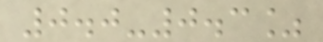0.0-0.3%
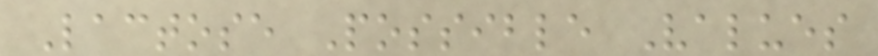Lactose Possible Values
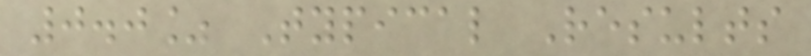0.0% Typical Results
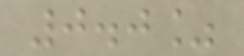0.0%
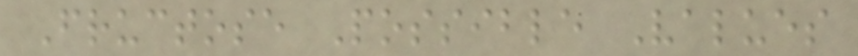Fructose Possible Values
